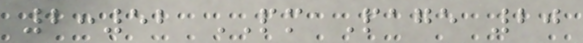2:52 PM Page 20
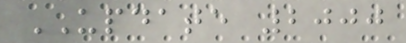UPDATE 2000
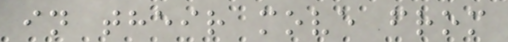in their move from
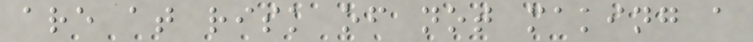are at risk of not making a
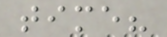time?
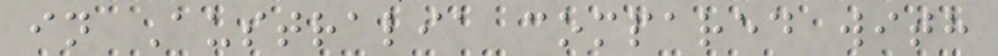in Australia compared with
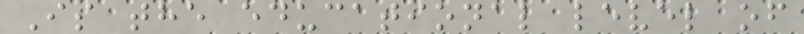Is the educational level of
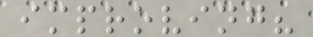improving?
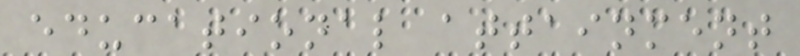educational attainment
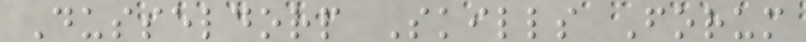Dusseldorp Skills Forum
